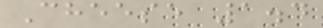Cheese 1.4
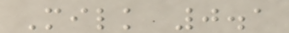Milk 0.1
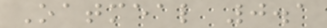Oatmeal 0.1
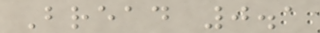Bread 0.1
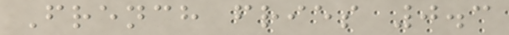French fries 0.3
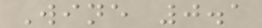Wine 0.1
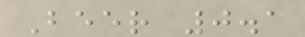Beer 0.1
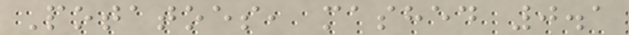Potatoes, mashed 0.1
